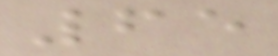65
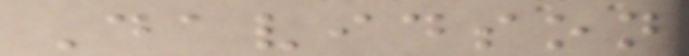Davidson
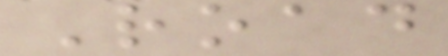Road
